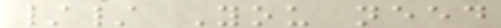// You need
